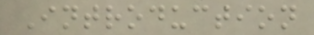Introduction
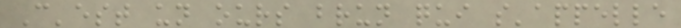C'est un ours brun qui s'appelle
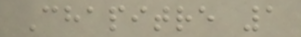Chapitre 1
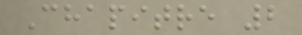Chapitre 2
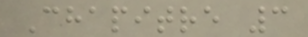Chapitre 3
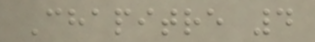Chapitre 4
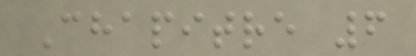Chapitre 6
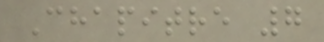Chapitre 7
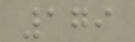179
